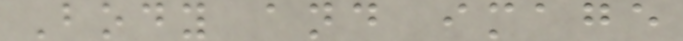Body and image
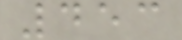453
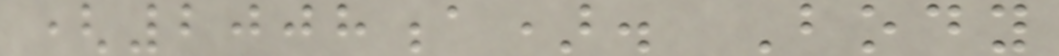(2008a). Body
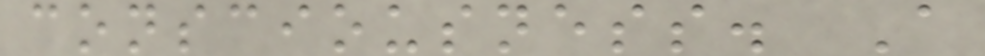consciousness. A
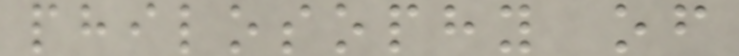philosophy of
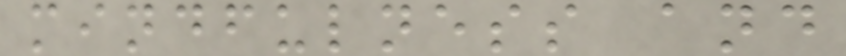mindfulness and
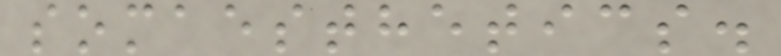somaesthetics.
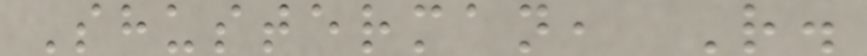Shusterman, R.
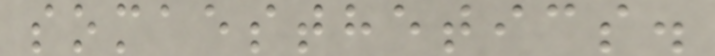somaesthetics.
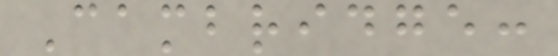Cambridge:
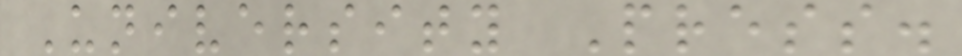University Press.
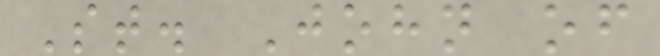St. John of
